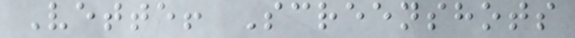Vette! Screenshots
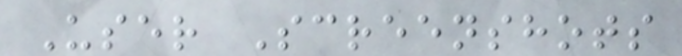User Screenshots
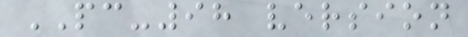PC-98 version
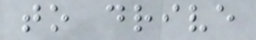to drive
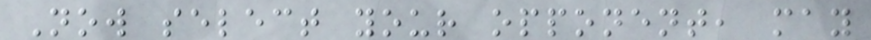Now select your opponent, may
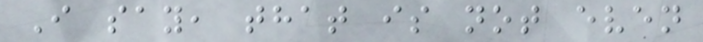I say, that is not even
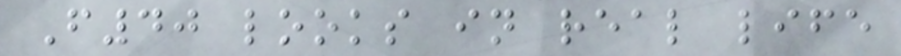F40 looks in real life
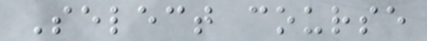Select course
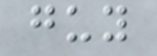guy
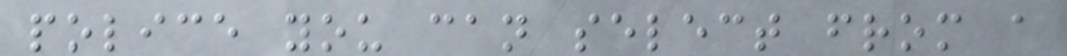police you can select from a
